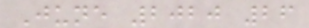June 2020 26
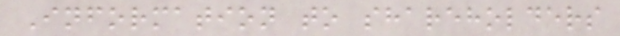Information to shareholders
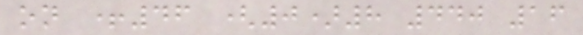on +46 (0)8 440 16
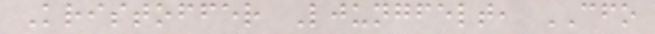Kristoffer Ljungfelt, CFO
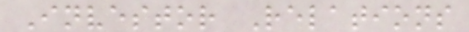Investor Relations
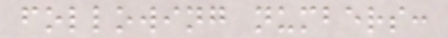following numbers:
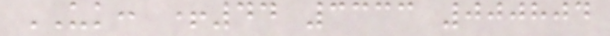UK: +44 3333 000804
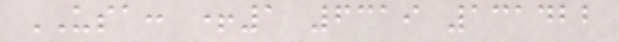USA: +1 6319 131422
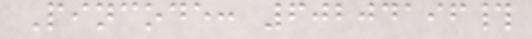Pincode: 60204196#
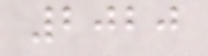2020
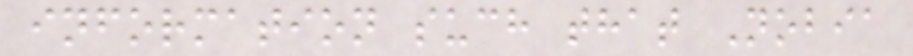information such that Nobia
